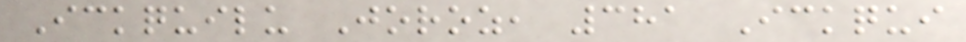Ickquilu Joroz, 381 Ickqui
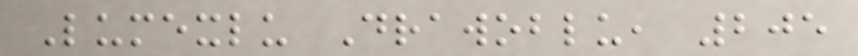Lumexlu Drawoblu, 205
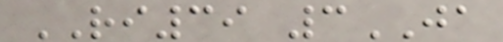RI39 3JA
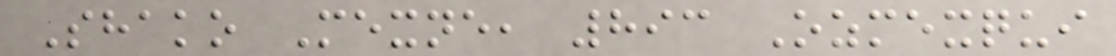Shako Mexne, 893 Ozmexqui
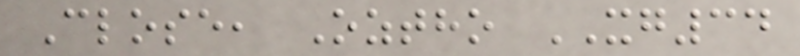Close, Oztho XG34
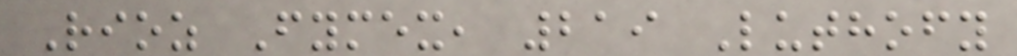Rioz Fymex, 219 Luthofy
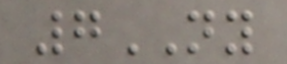7NY
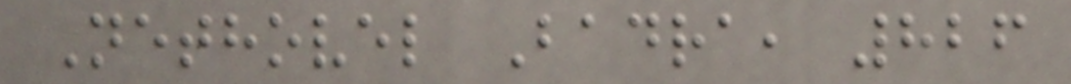Nethovel Badra, 826
